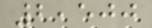2,500
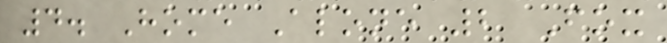4. Home Alone 2 Fox
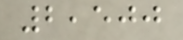2,500
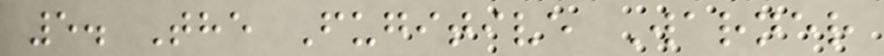5. The Fugitive Warner
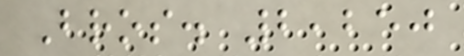Bros. 2,250
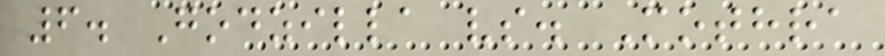6. Godzilla vs. Mothra
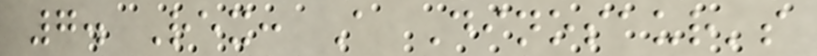7. Rex: A Dinosaur's
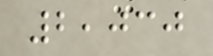2,030
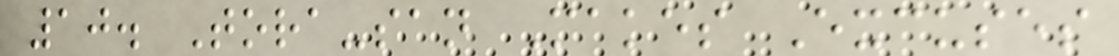10. Tora-san Makes Excuses
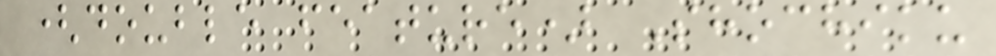(double feature) Shochiku
